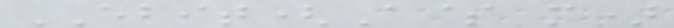EBIT(A$ m)
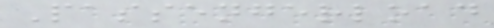Passengerload
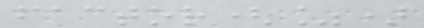factor(%)
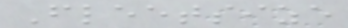Fleetsize
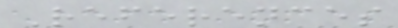References
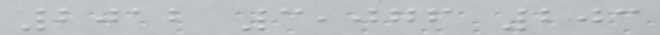2012 3,076 203
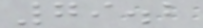79.2
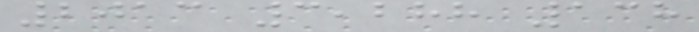2013 3,288 138
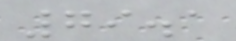79.1
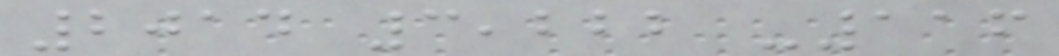2014 3,222 -116
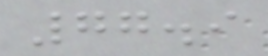77.9
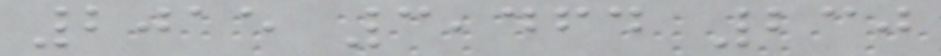2015 3,464 230
